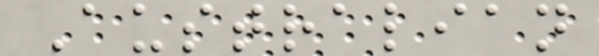Australian
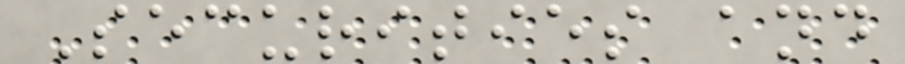Securities and
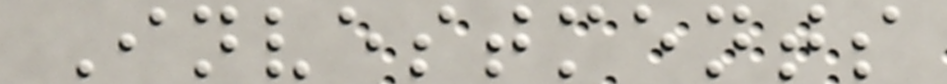Investments
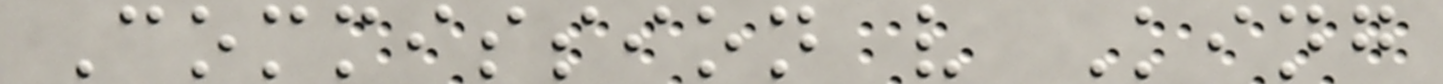Commission v King
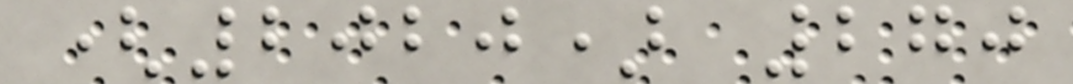(2020) 270
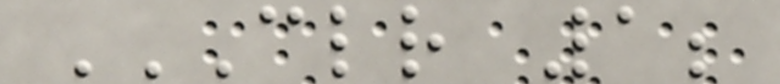CLR 1;
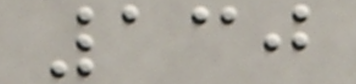130
